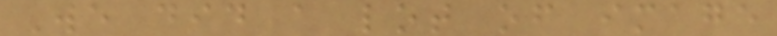We did a lot of image
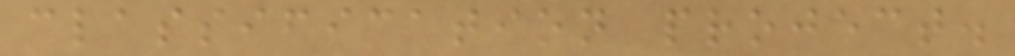classification project.
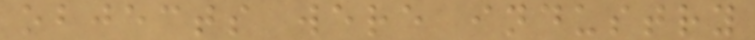objects were industry
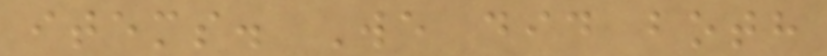items. We did both
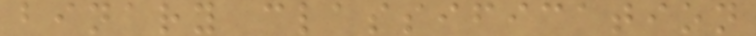binary classification
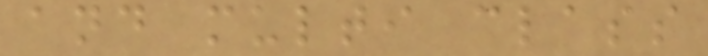and multi class
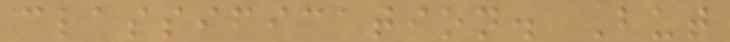classification. But
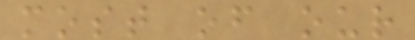most of our
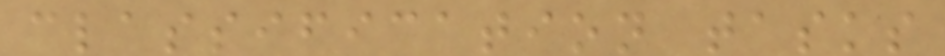classification tasks
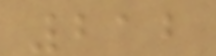212
